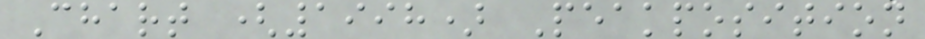Chart (1998) Peakposition
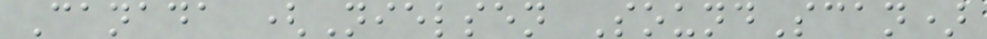Canada (Nielsen SoundScan)
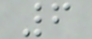6
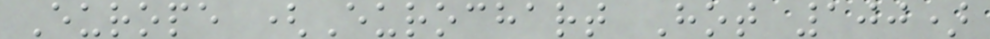Europe (Eurochart Hot 100)
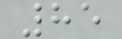85
